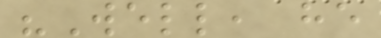"Well, he
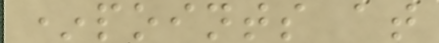*points at
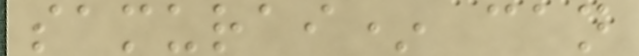samurai* can
